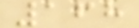168
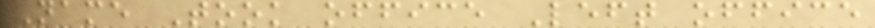Name Took office Left office
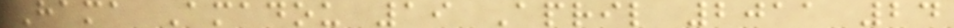Hama Amadou 19 April 2011 24
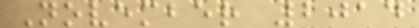November 2014
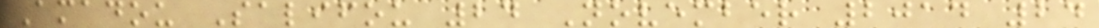Amadou Salifou 24 November 2014 24
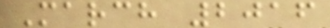March 2016
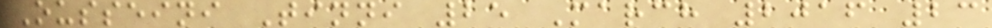Ousseini Tinni 25 March 2016 23
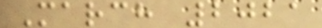March 2021
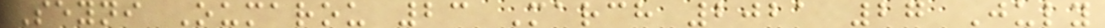Seyni Oumarou 23 March 2021 27 July
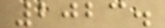2023.
